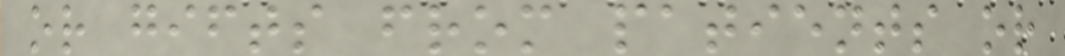or gifts from patients or
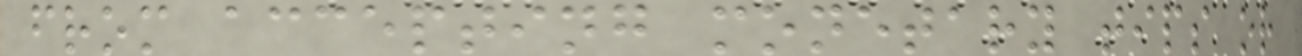from accepting monetary tips or
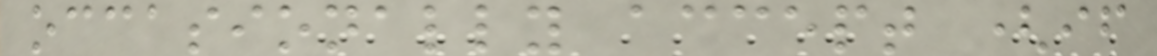occasionally accept (if
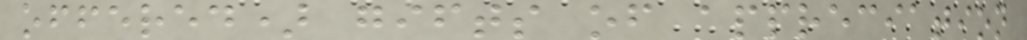offered) gifts of appreciation
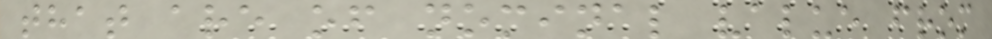that are of nominal value from
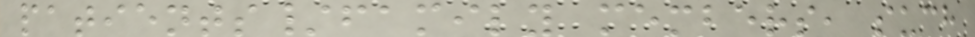patients/family members, such
